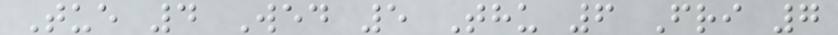Tue 4 Wed 5 Thu 6 Fri 7
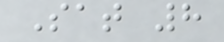Sat 8
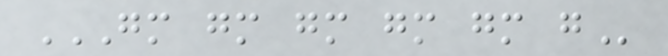GM GM GM GM GM G
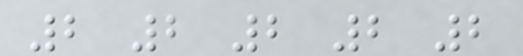2 2 2 2 2
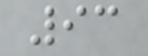93
